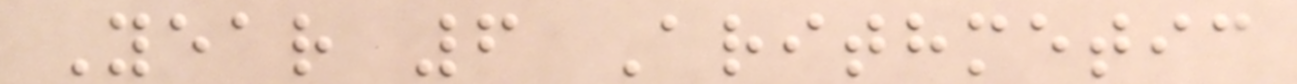Year 6 Arithmetic
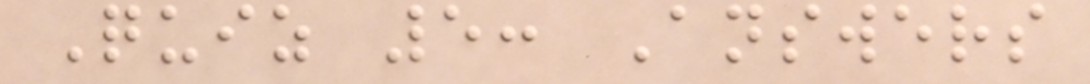Quiz 5: Answers
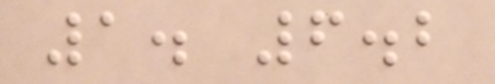1. 6.2
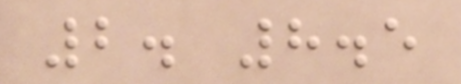2. 8.5
